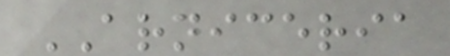ARNICERIA
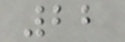22
